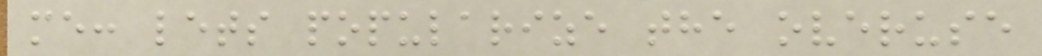me: lets popularize the overuse
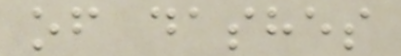of dashes
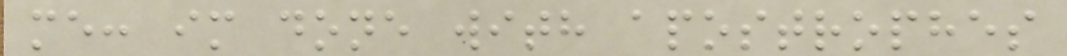me: im done with apostrophes
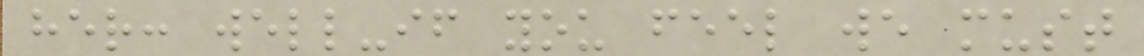her: well-if you feel we must
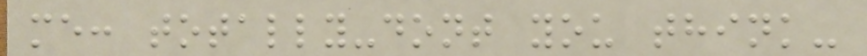me: totally-dont you think-
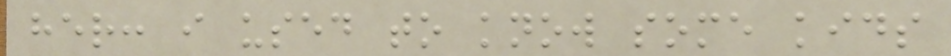her: i used to know some kids
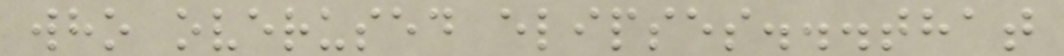who overused elipses...that
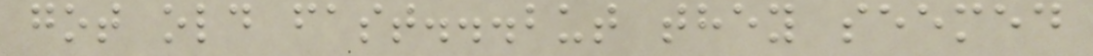got old fast...but they seemed
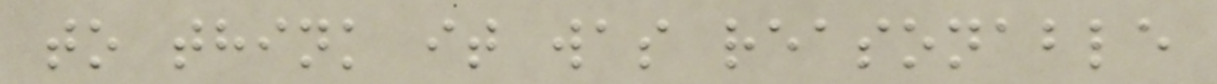to think it was reasonable
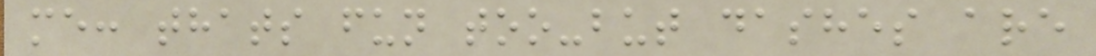me: thats fun too-but dashes are
